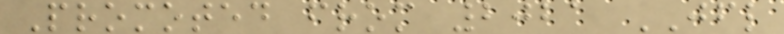Promoted from 2021 JFL
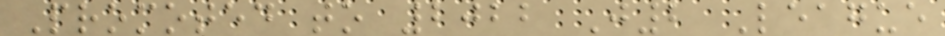Promoted to 2022 J2 League
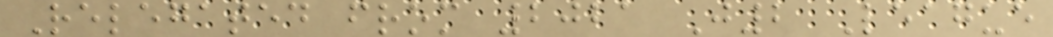Relegated from 2021 J2 League
